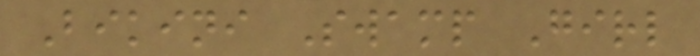Bikini Swamp Girl
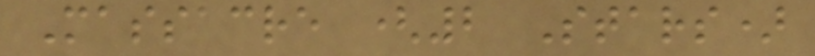Massacre (2 Stars)
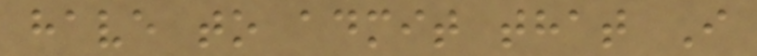have to admit that I
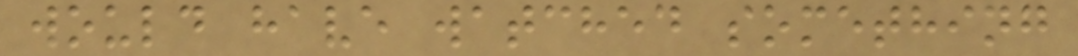would have watched something
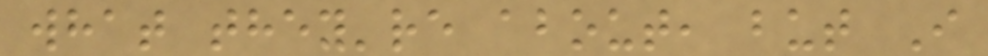what they're about, but I
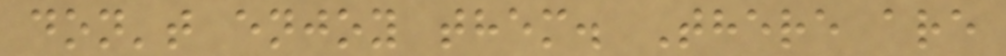don't enjoy them. There are
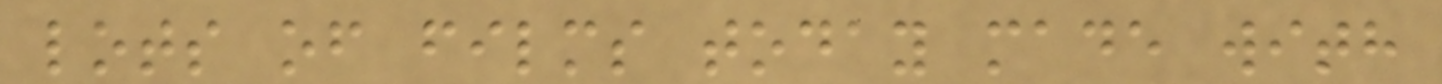lots of films today made with
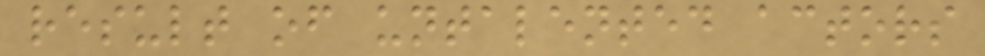result of untalented actors
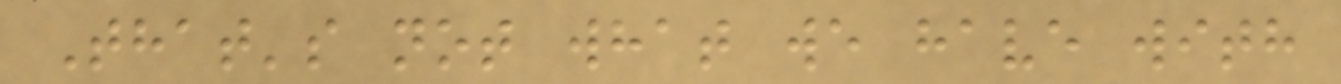That's not what we have with
